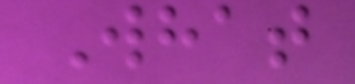What
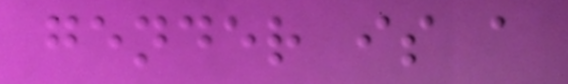gender is a
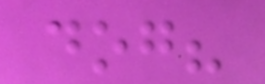dog?
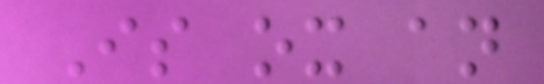Is ox an
